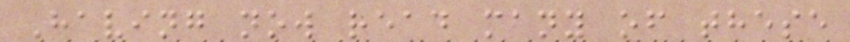Having now read many of these
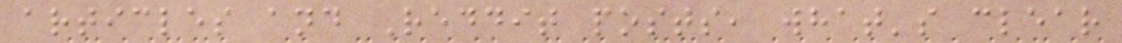articles and Reddit posts, what's clear
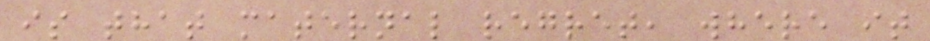is that maternal regret, where it
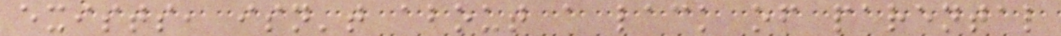exists, isn't about a lack of parental
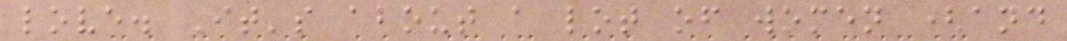love. It's about a lot of women (and
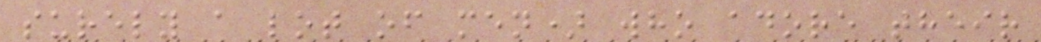surely a lot of men) who adore their
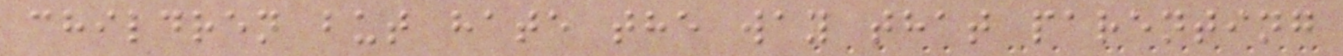children but hate the way that parenting
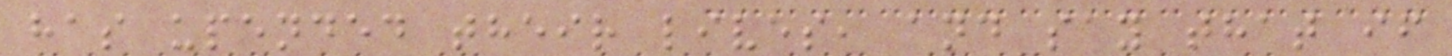has upended their lives, and say that if
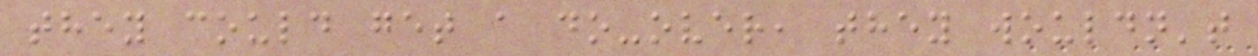they could get a do-over, they wouldn't
